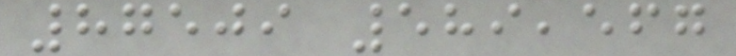87509 589,567
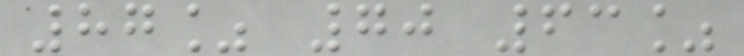87% 70 63%
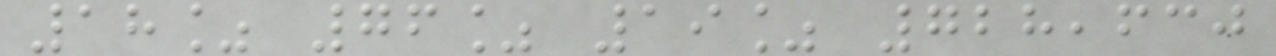18% 76% 19% 728,630
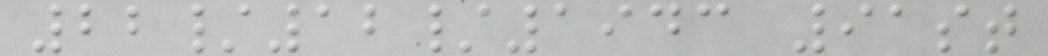22/12/1943 91st
